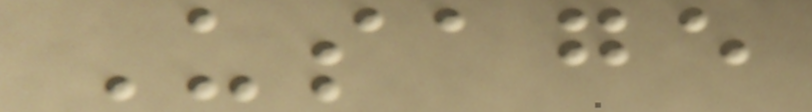Usage
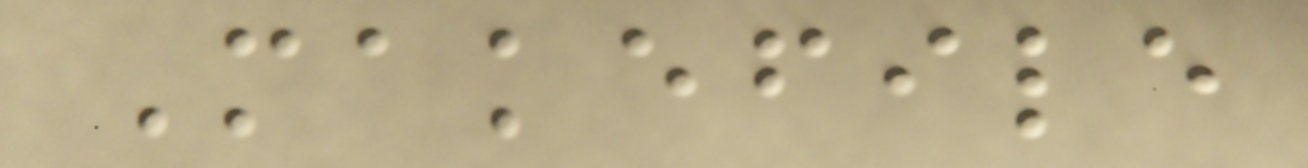Makefile
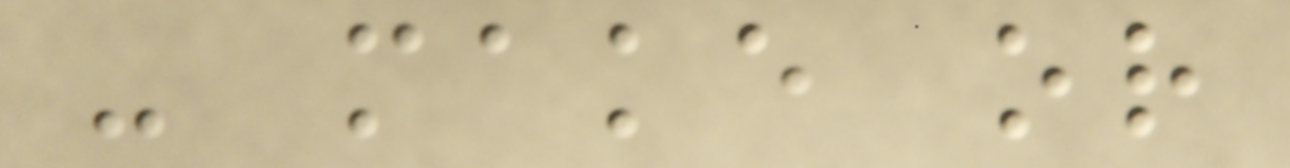- make or
